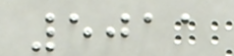5011
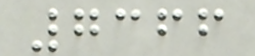7366
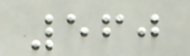560
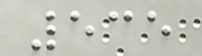535
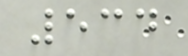534
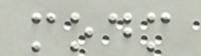modm
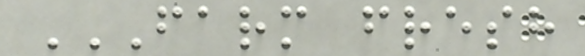FARM FRESH
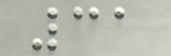31
